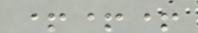+++
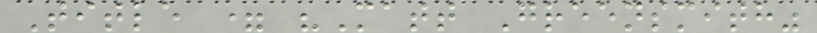Title = "Matt Greensmith"
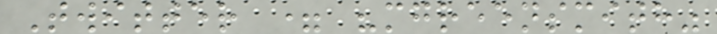Twitter = "mgreensmith"
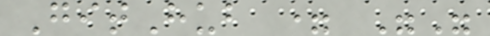GitHub = ""
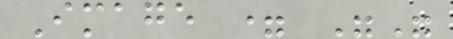Image = ""
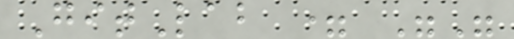GitLab = ""
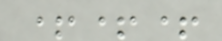+++
